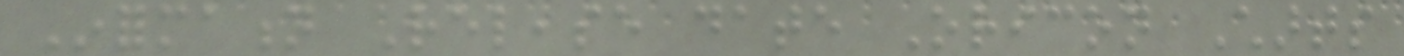Information Release date Oricon Charts
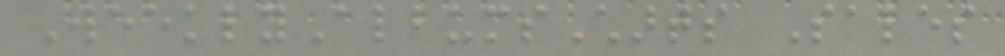WeeklyAlbumsCharts Sales
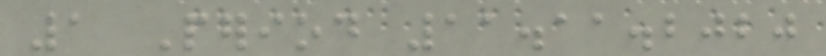1 Period 11.11.2020
